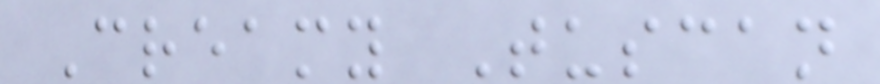Creamy Tuscan
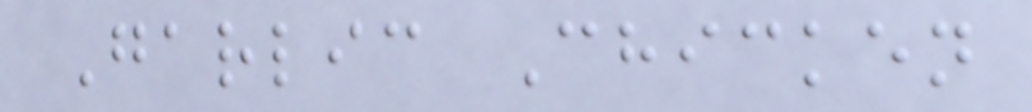Garlic Chicken
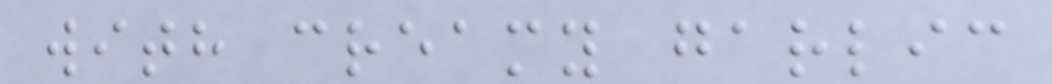with creamy garlic
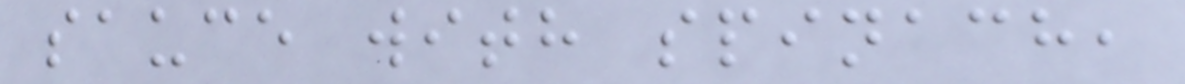sauce with spinach,
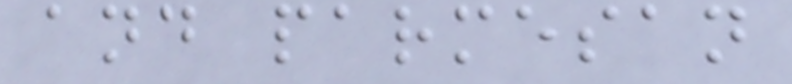and parmesan
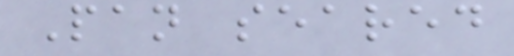Pan seared
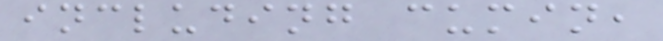including cumin,
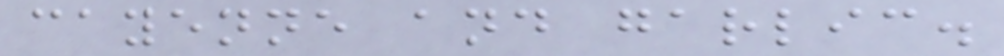cayenne and garlic.
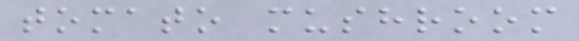tomato mushroom
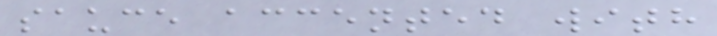sauce accented with
